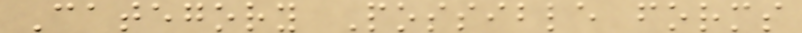Category Possible forms
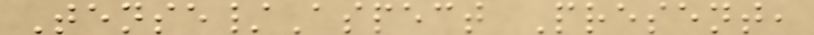Tense/Aspect Present,
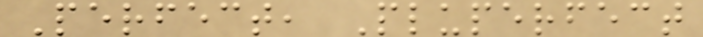Perfect, Pluperfect
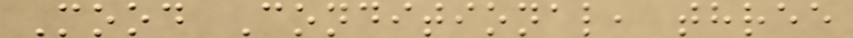Mood Conditional, three
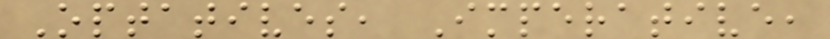Optatives, Imperative,
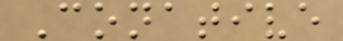Conative
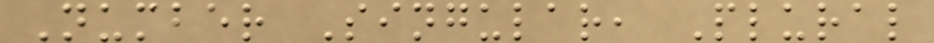Number Singular, Plural
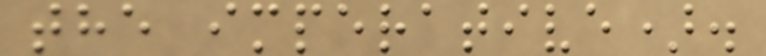the imperative).
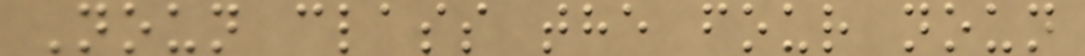Noun class the four noun
